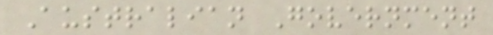Australian Government
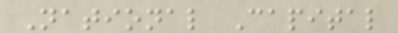National Capital
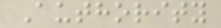Authority
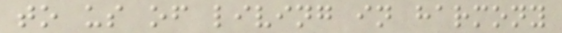to us of living in harmony
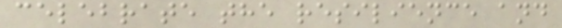celebrate the resilience and
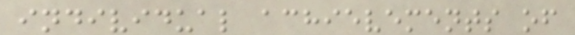individual achievements of
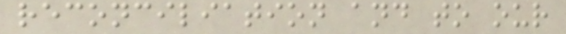reconciliation and to our
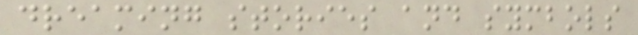dreaming stories and symbols
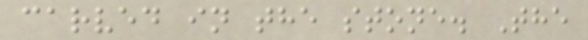carved in the stone. The
